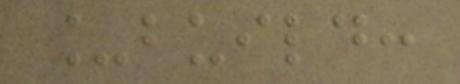_build:
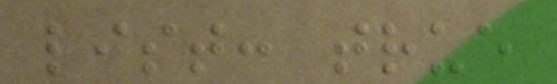list: true
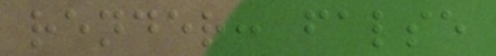render: false
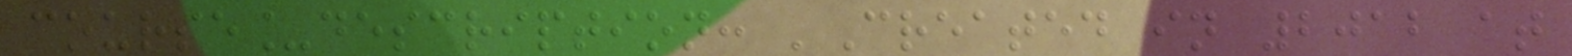course_description: 'Created in 2012 at
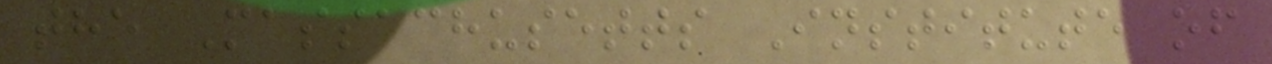the Massachusetts Institute of
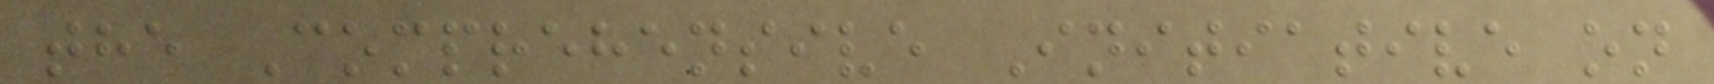the Comprehensive Initiative on
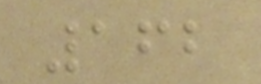162
